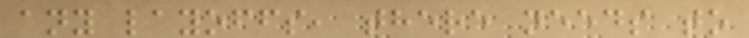any layoffs, there needs to
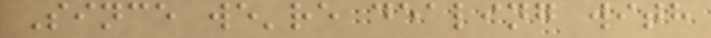Since we're dealing with
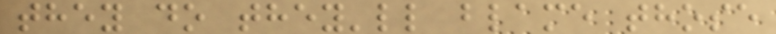they do they'll blame those
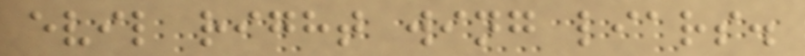evil right wing liars.
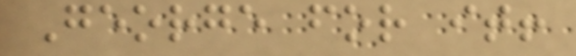George for it!
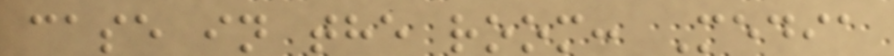case in the room: Media
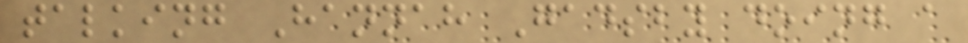talking Hannah Gadsby doing a
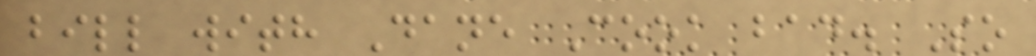bill with Dane Cook bad. So
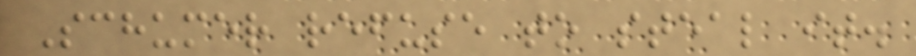Schumer refuse to steal it.
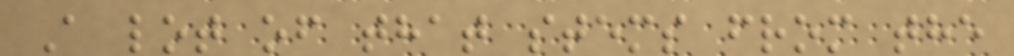A lot of that stems from the
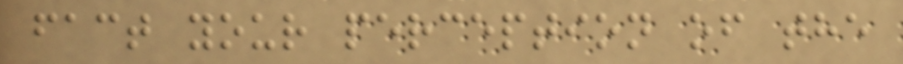fact your perception of the
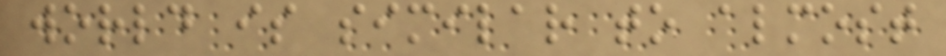world is similar to almost
